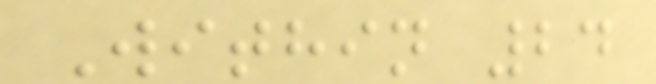Within 24
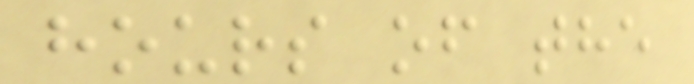hours of the
